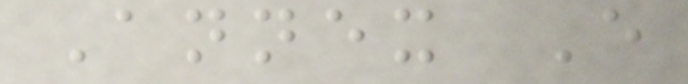Annex E
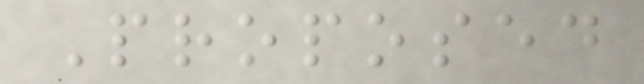Proposed
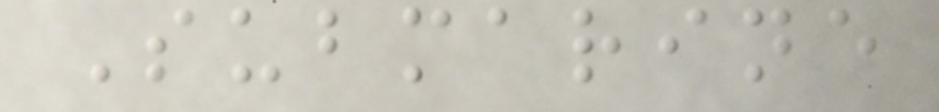Submarine
